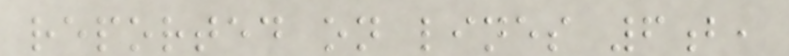reported on lines 6b,
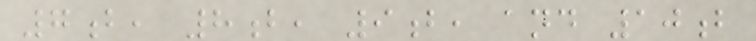7b, 8b, 9b, and 10b
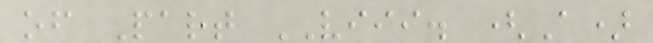of Part VIII. (A)
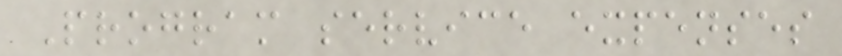Program service expenses
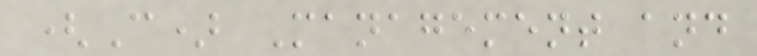(C) Management and
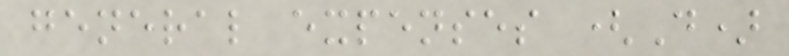general expenses (D)
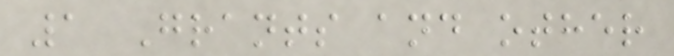1 Grants and other
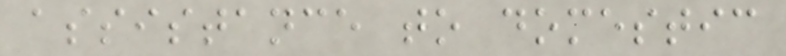assistance to domestic
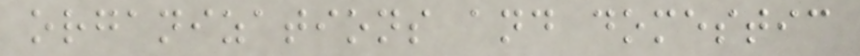organizations and domestic
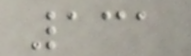131
